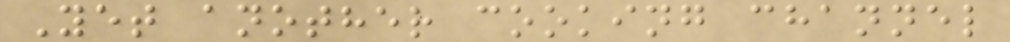Yet another cooking channel
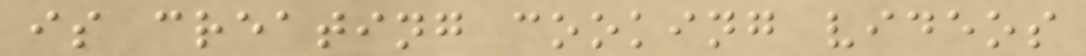is creating cooking videos
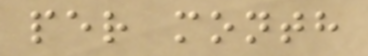per month
